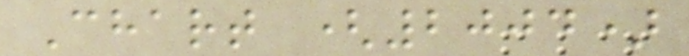Chart (2004)
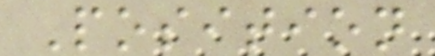Position
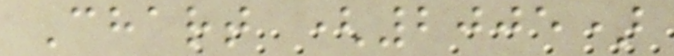Chart (2005)
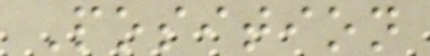Position
